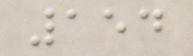154
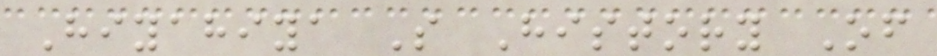Hiyahiya S History Of
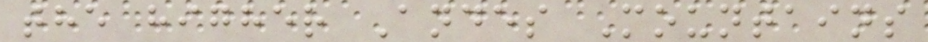the higher Andes Mountains
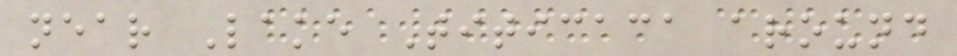near Lake Titicaca around
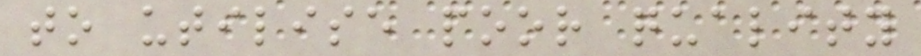to utilise poor quality
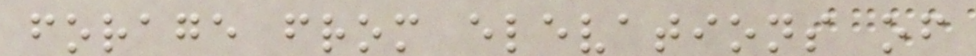forage from elevations of
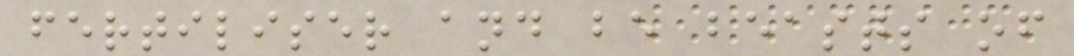fertiliser and be beasts of
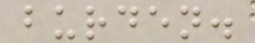burden.
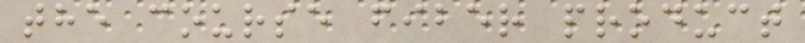the course fiber product
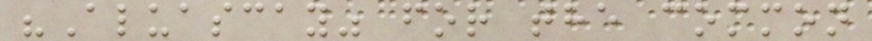"Aluascay" for the common
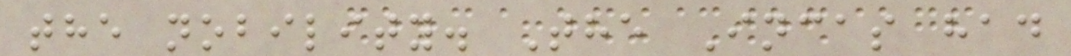the nobility. The Incas had
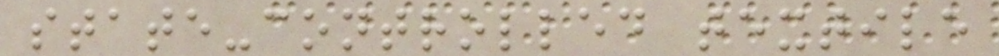state-controlled textile
